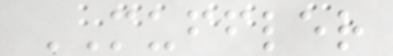MUFFLER
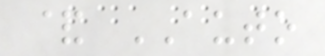& AUTO
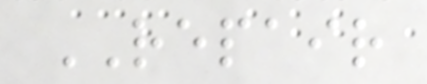REPAIR
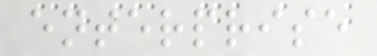enterprise
